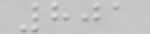801
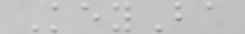KeyBa
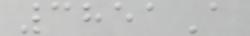3851A
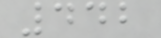442
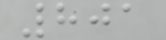801
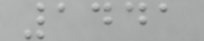1441
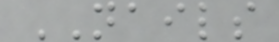NAILS
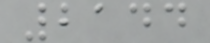2144
